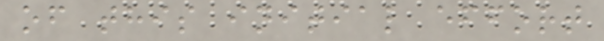of this initial effort
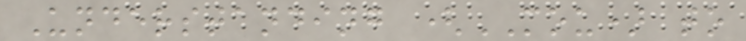Understanding (MOU) to
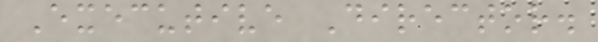Executive Director.
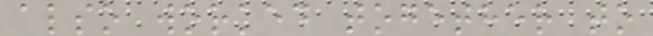also worked together to
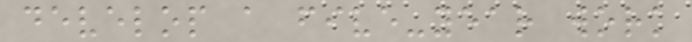develop a five-year work
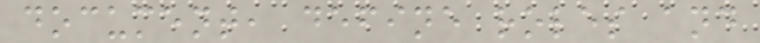document, define roles and
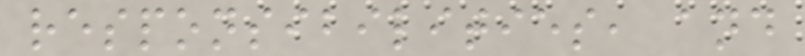responsibilities, and
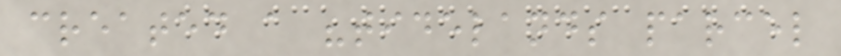created a "tidelands parcel
